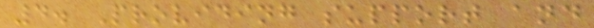4. Providing support and
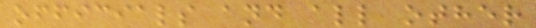officials and all other
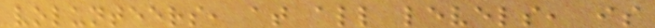volunteers, at all levels, is
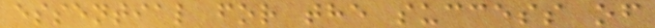essential for the success of
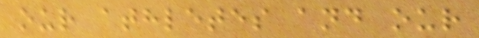our athletes and our
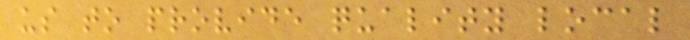us to provide quality local
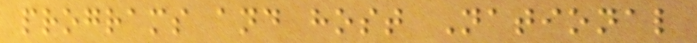programs and host National
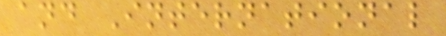and International
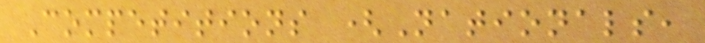Competitions (Nationals,
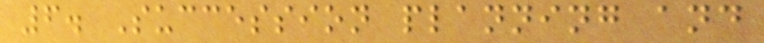6. Succession planning and
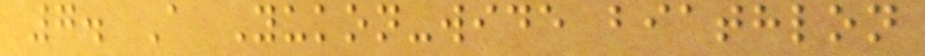7. A Yukon-wide biathlon
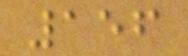156
